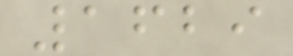1629
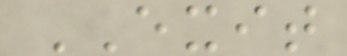EXIT
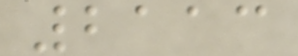2113
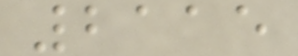2115
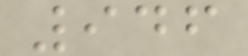946
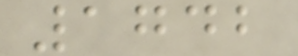1742
